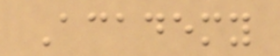Academy
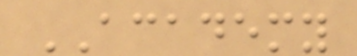ACADEMY
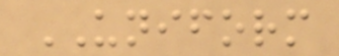UNIFORM
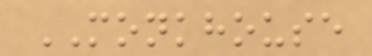MONKHOUSE
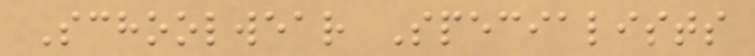Schoolwear Specialists
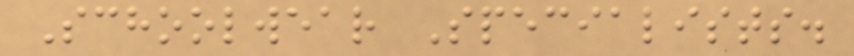Schoolwear Specialists.
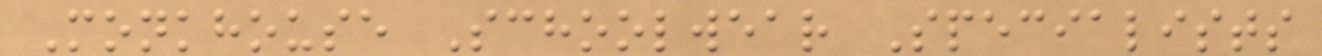Monkhouse Schoolwear Specialists
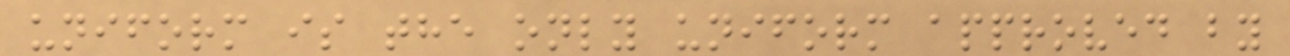uniform is the only uniform approved by
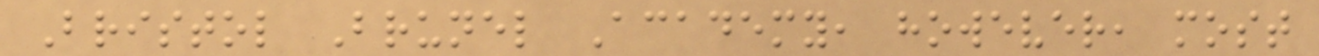Bristol Brunel Academy, however, most
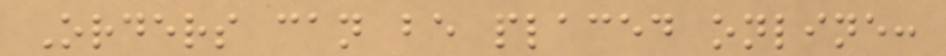Orders can be placed online:
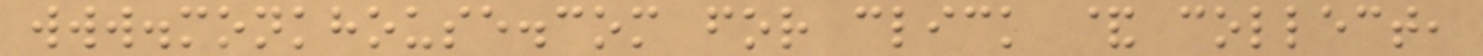www.monkhouse.com for click & collect,
